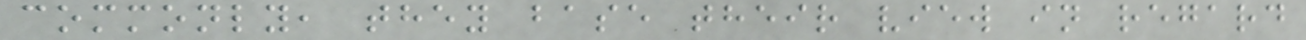commonly, they base their view in regard
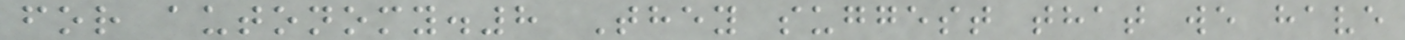for autonomy.8 They suggest that we have
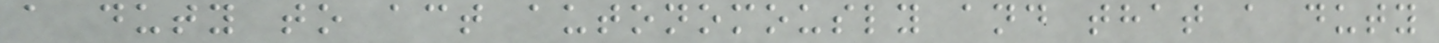a duty to act autonomously and that a duty
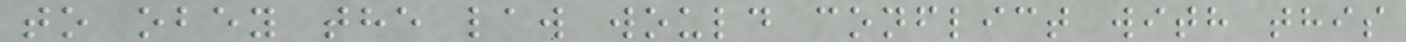to obey the law would conflict with this
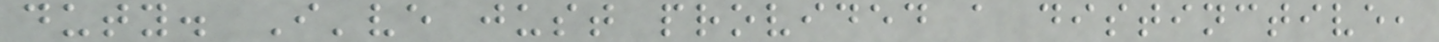duty. I've just provided a distinctive,
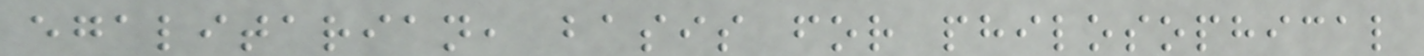egalitarian, basis for philosophical
